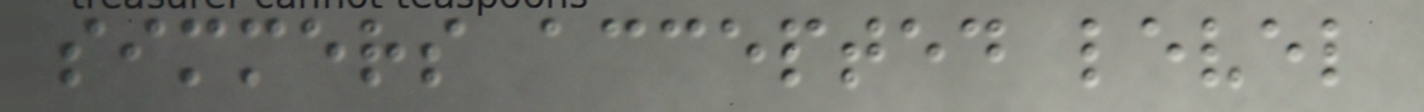simmers accepted level
